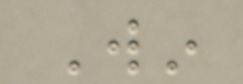Win
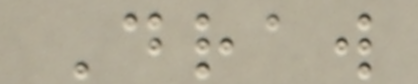Draw
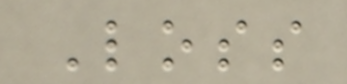Loss
